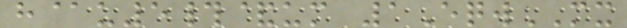h@u5#&um 1EqwMX
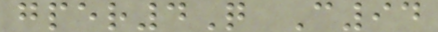gper4Q C94
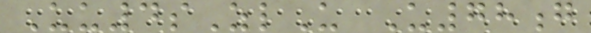Uu4sZlU U78g
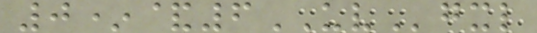0*&6UVgxl
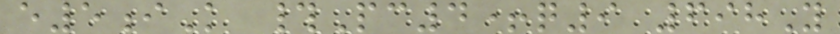e5iK #Pc4+q9 698Y
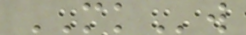MKw
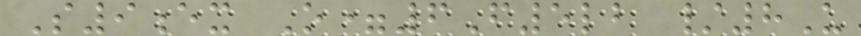S9ex O=6F5lb /8U
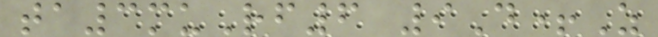ta3muRf6 9D+Z
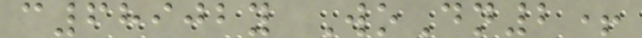c68902y WoDn2+
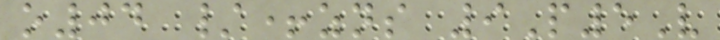o04 /+zns 9P5V
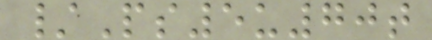/Ps5u70t
